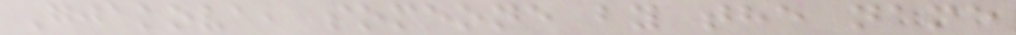Gjakova, someone by the name
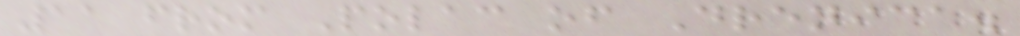11 from Polac of Drenica.
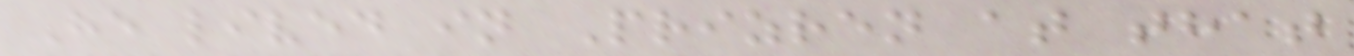He lived in Prizren at that
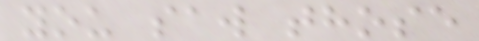you saw those
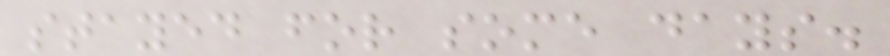stayed for some days.
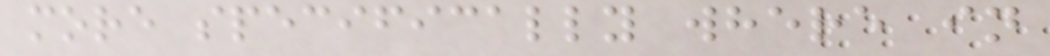more specifically where in
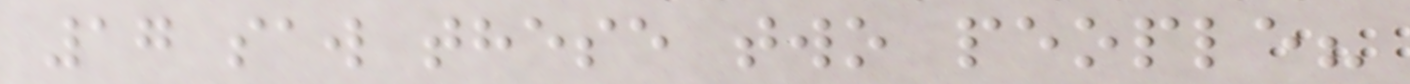17 saw these two people?
